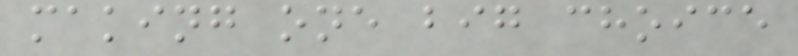making one big choice
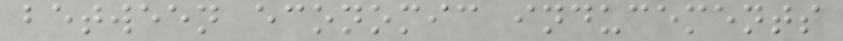between economic inducements
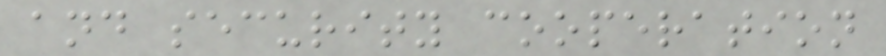and security cooperation
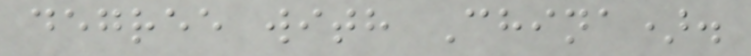degree with China).
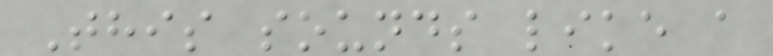This sounds like a
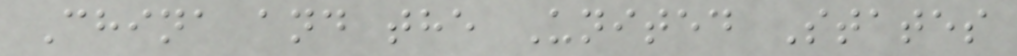China and the United States
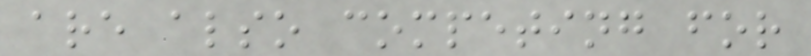are also competing for
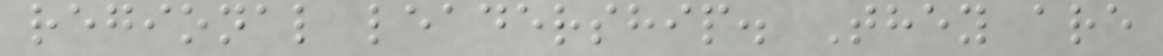regional leadership. They are
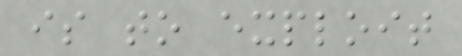is to exploit
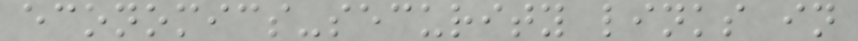economics-security links in
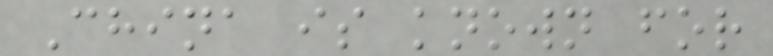China is known for
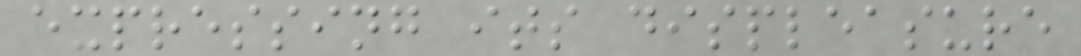expressing its displeasure
